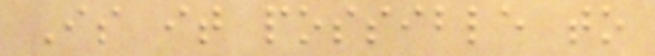Is it possible to
